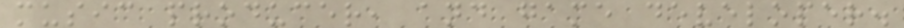music producer, and game developer.
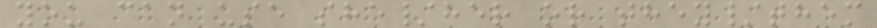you can use she/her or they/them
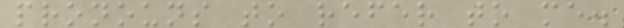pronouns to refer to me.
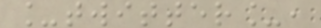_twitter_,
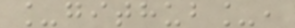_github_,
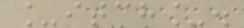_itch_.
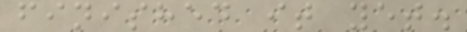finished it yet.
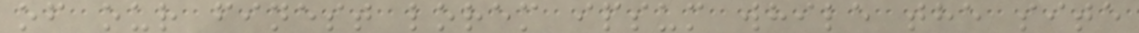of our finest lorem ipsum while the site
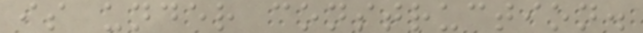is under construction.
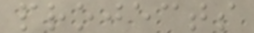projects
